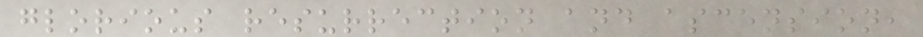glorious resurrection and ascension,
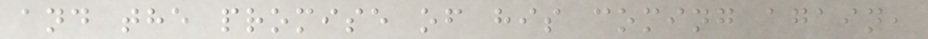and the promise of his coming again,
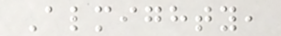Almighty,
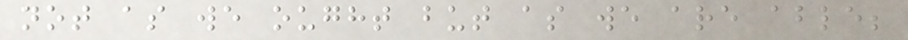not as we ought but as we are able;
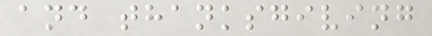and thanksgiving
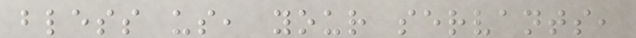bless us, your servants,
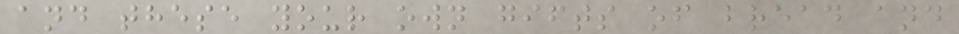and these your own gifts of bread and
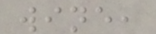wine,
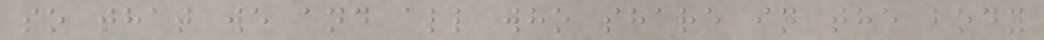so that we and all who share in the body
